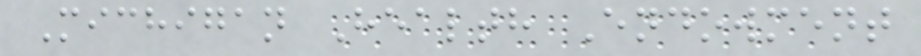Michigan Health Endowment
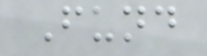Fund
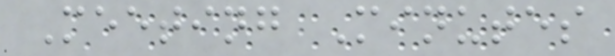Meeting Minutes
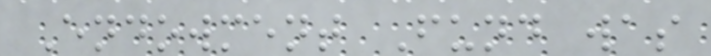Endowment Fund was
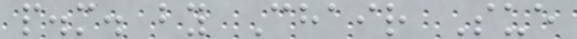p.m. by Chair Sue
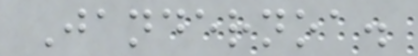Jandernoa.
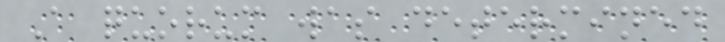A quorum was determined
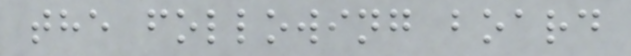the following board
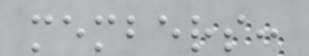members:
